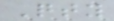Qty
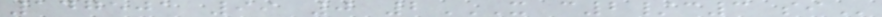147501 99 0 2X C2/C3 SI
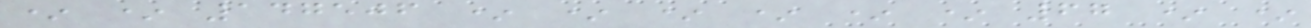* * 147506 * * * * * * 67 * *
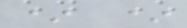* *
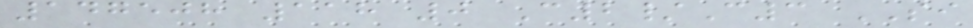147508 118 0 C2/C3 SI
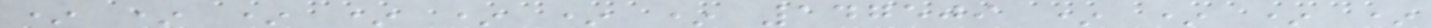* * * * * * * 147509 * * * *
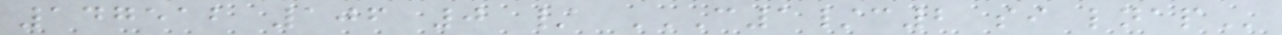147512 106 0 / C1/C2 SI LNAP
